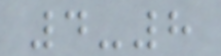4-8
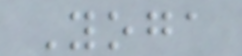Yoga
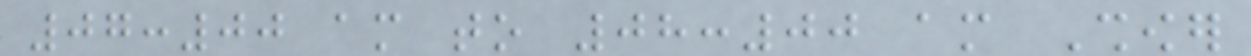07:00 am to 08:00 am Shower
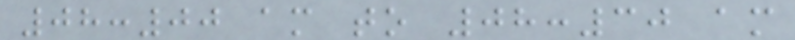08:00 am to 08:30 am
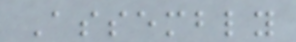Assembly
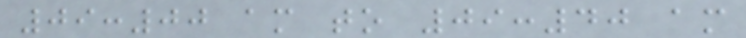09:00 am to 09:40 am
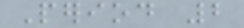Period 2
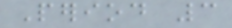Period 3
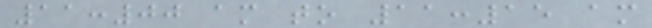11:00 am to 11:15 am
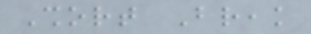Short Break
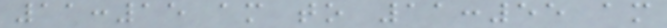11:15 am to 11:55 am
